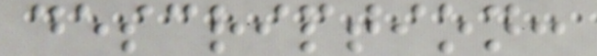description:
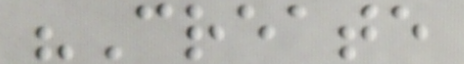"Create
